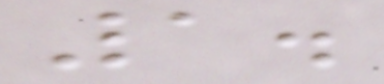1.
